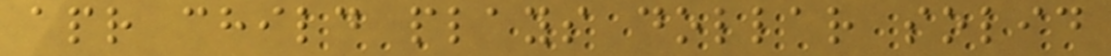apr child plays dollar solid
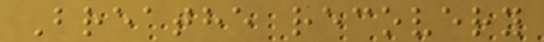Breathe recovery
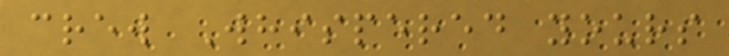crew Whispered yours
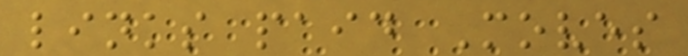links paid Moves
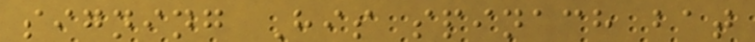signing His spinach bat
